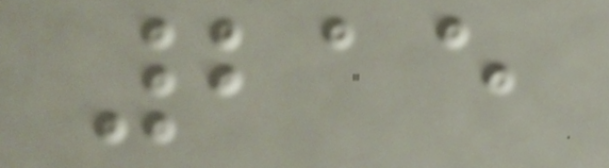215
